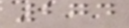274
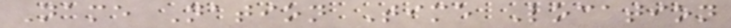Name Nation Time Location
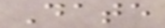Date
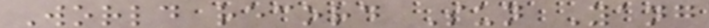World record Sun Yang
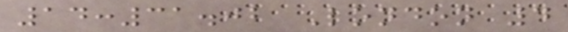14:31.02 London 4
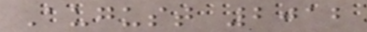August 2012
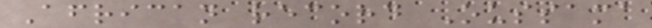African record Oussama
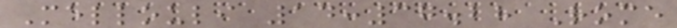Mellouli 14:37.28 Rome
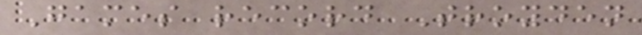Games record Troyden
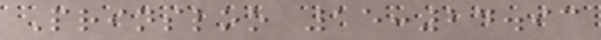Prinsloo 15:24.93
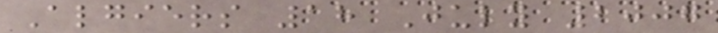Algiers 18 July 2007
